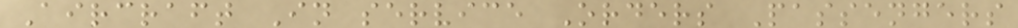Aircraft In service Orders Passengers
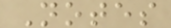Notes
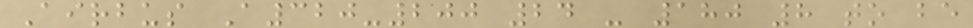Airbus A320-200 24 - 180 8 to be
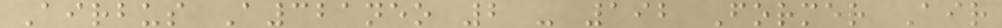Airbus A321neo 2 - 192 Former Air
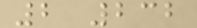2 232
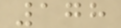178
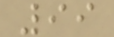99
